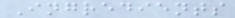Ingredients
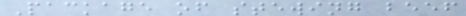Package of stewing beef
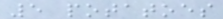5 potatoes
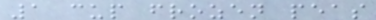1 cup frozen peas
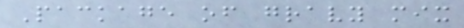Package of gravy mix
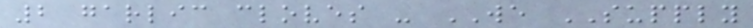2 garlic cloves - WE SUPPLY
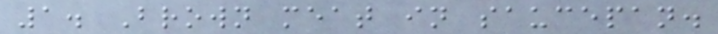1. Brown meat in saucepan.
